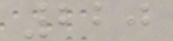220
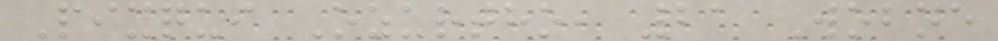Pixqui Ozurtho, 21 Wobne
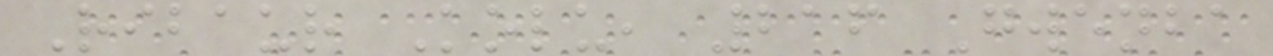Ribaur Kolu, 216 Gwenba
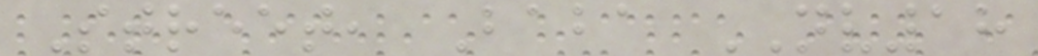Street, Baba NV18
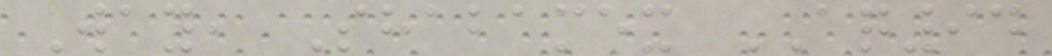Way, Shabamex AQ94
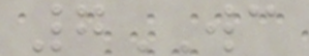7WC
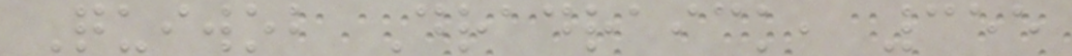Quiwob Dradraick, 355
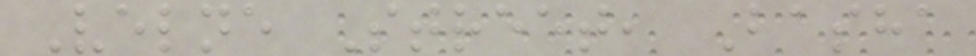Velne Street, Basha
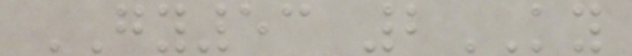GY53 2KY
